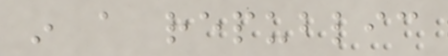in a republic
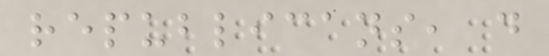republicans, do
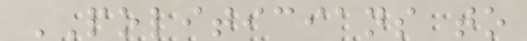POLITICIANS to
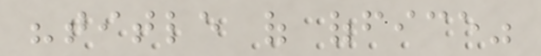"title of office"
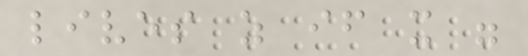lives as if it were
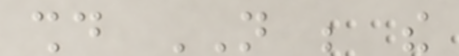should NOT be the
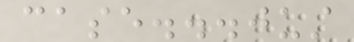case...just
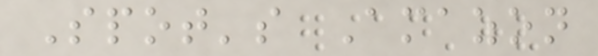Spot's Amazon
